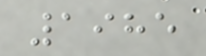1985
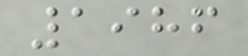1986
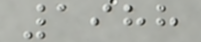1988
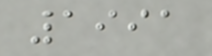1991
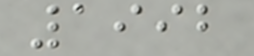1992
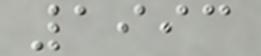1993
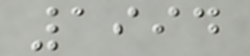1994
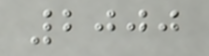2000
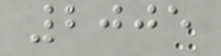2005
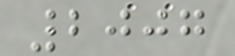2007
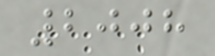2008
